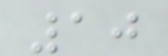10
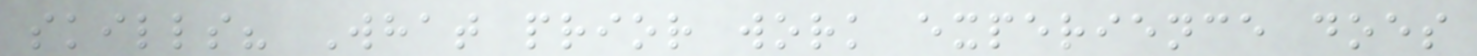skills? What prior work experience does
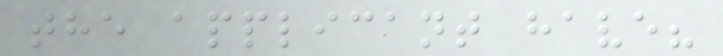the applicant have?
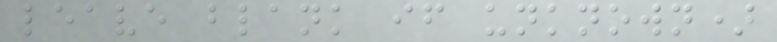leave blank if unknown)
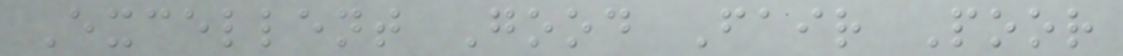Excellent Good Fair Poor
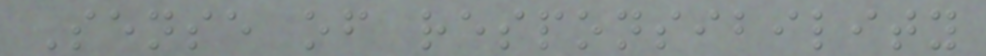Sense of responsibility
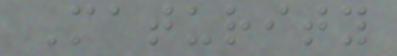Maturity
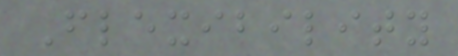Flexibility
